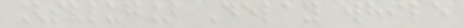[svlug] Delay while
